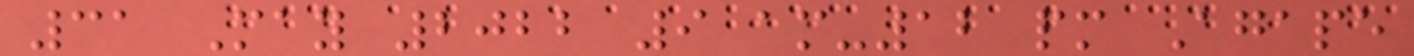31 May 2022 9 am-12 pm Agape
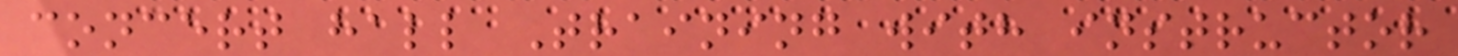concert hall Training with instructor
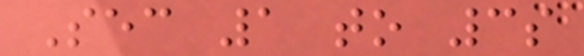Sec 1 to 3s
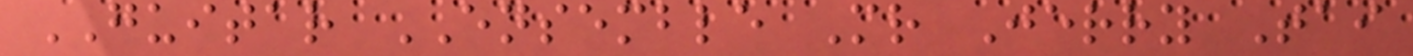GUITAR ENSEMBLE Mr Jerry Tai
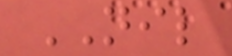NIL
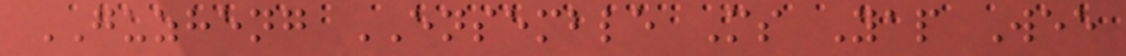GUZHENG ENSEMBLE Ms Yap Wee
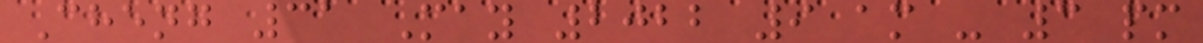Cheng 31 May 2022 9 am - 3 pm
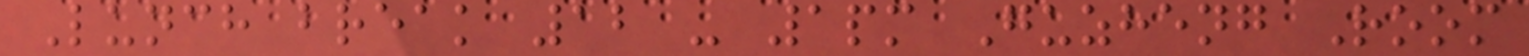Lunch break 12 - 1pm Guzheng Room
